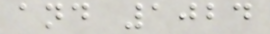and 1024
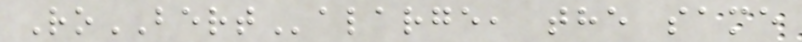RoBERTalarge, the same
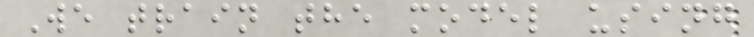We train the model using
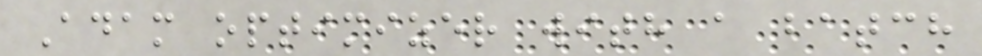Adam optimizer with a batch
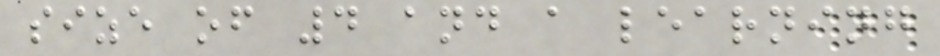size of 4 and a learning
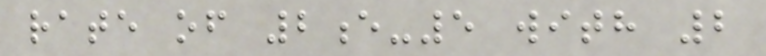rate of 2e-5 with 2
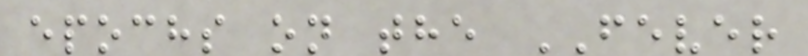epochs on the FEVER
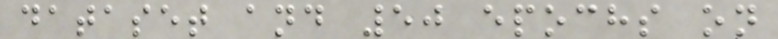dataset and 50 epochs on
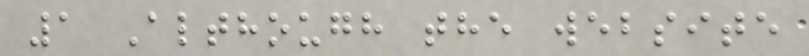1 Although the website
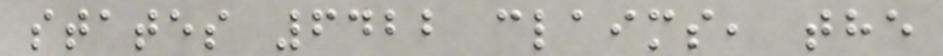states 6422 claims, the
